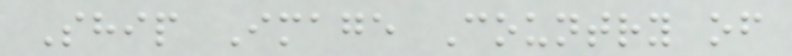Ship Image Country of
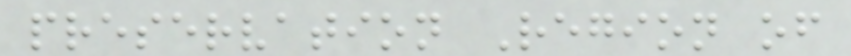preservation Region of
